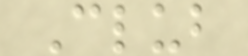Club
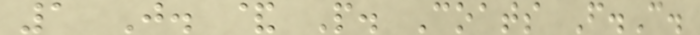1 J. & P. Coats F.C.
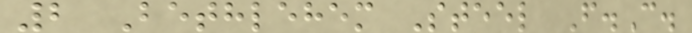2 Bethlehem Steel F.C.
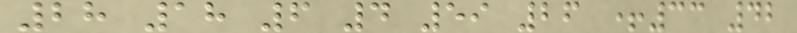28 18 6 4 59 26 +33 42
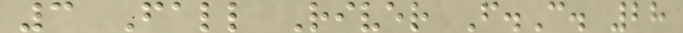3 Fall River F.C. 28
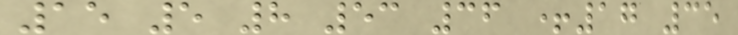15 5 8 53 36 +17 35
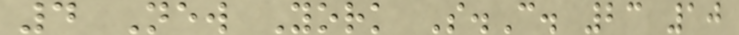4 New York S.C. 23 10
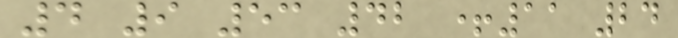4 9 53 42 +11 24
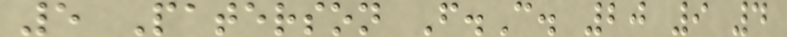5 Paterson F.C. 20 9 4
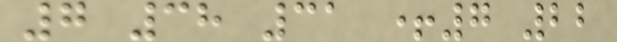7 38 31 +7 22
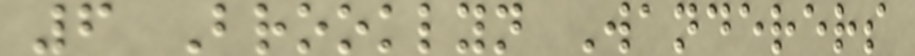6 Brooklyn Wanderers
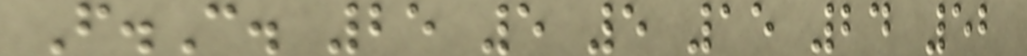F.C. 25 5 5 15 24 52
